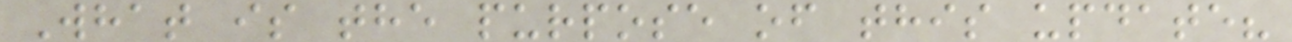What is the purpose of this update?
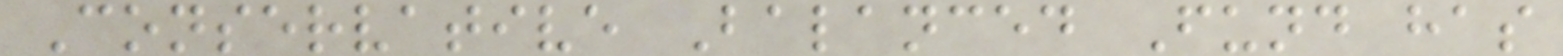Conservative Balanced Fund has
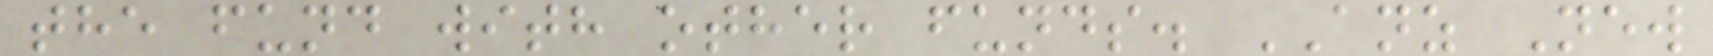the fund with other funds. ANZ New
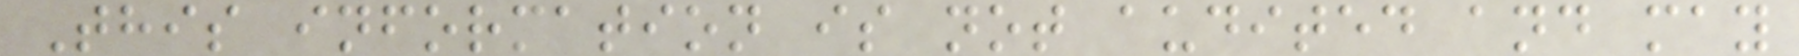This information is not audited and may
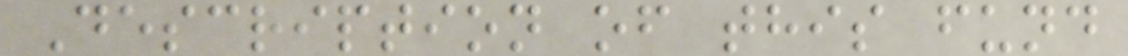Description of this fund
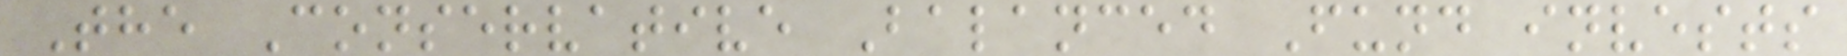The Conservative Balanced Fund invests
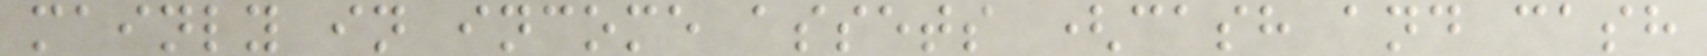mainly in income assets (cash and cash
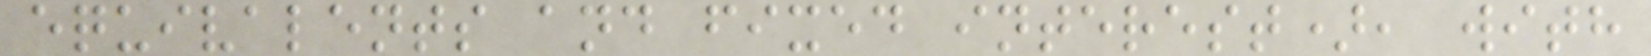equivalents and fixed interest), with
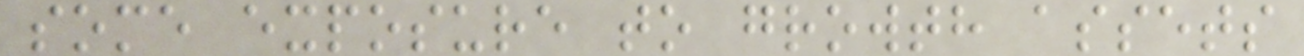some exposure to growth assets
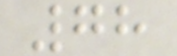78
